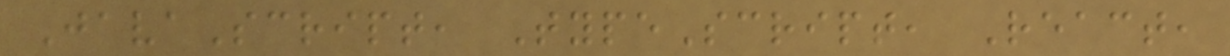JavaScript, TypeScript, React,
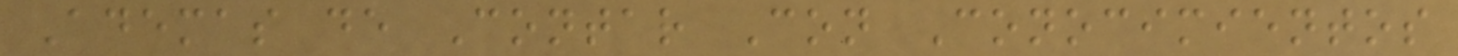Ademas de Contar Con Conocimientos
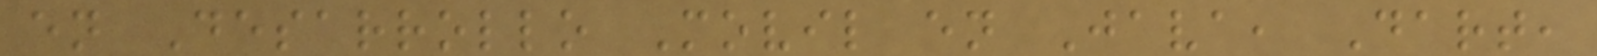en Desarrollo Movil en Java, Dart,
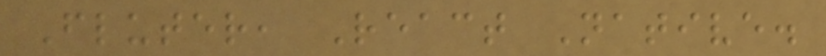Fluter, React Native.
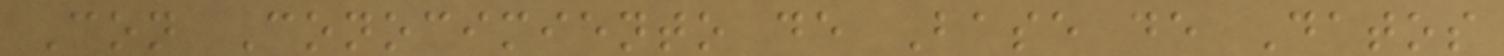Con Conocimiento de Base de Datos
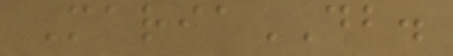MariaDB.
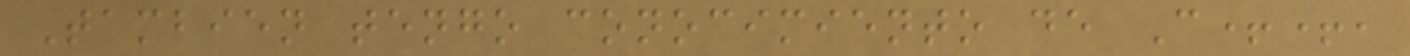Tambien tengo conocimiento de C++,
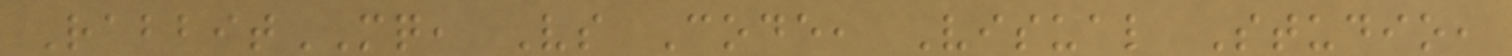RabbitMQ, Vs Code, Visual Studio,
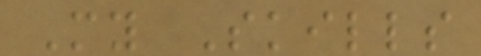My Skills
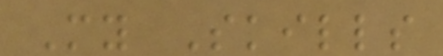My Skills
